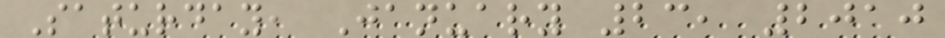Saturday, January 23, 2010
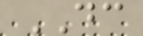DC
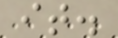it.
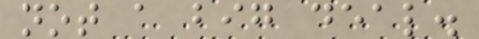not a big deal.
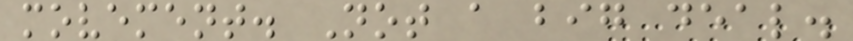movement. Not a big deal.
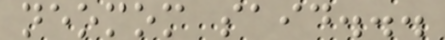neomom said...
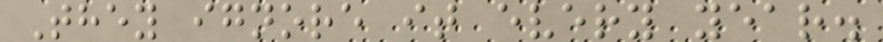They ignore it every year.
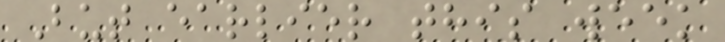But earlier this week
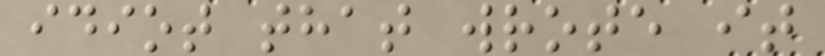idiot that wrote it
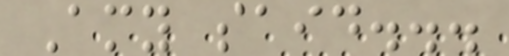Amy said...
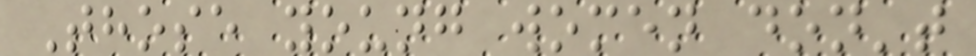Those young women don't
